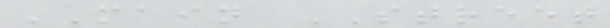MAIN STREET
